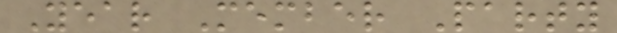Year Member Party
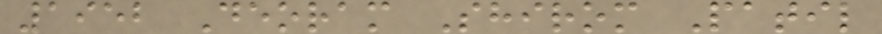1952 Deoram Shirom Patil
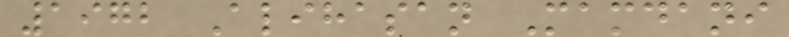1972 Alihasan Mamdani
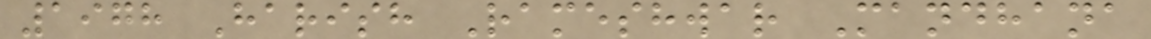1978 Harish Rameshwar Mandhana
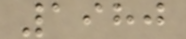1980
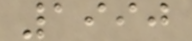1990
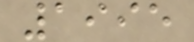1995
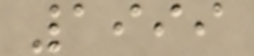1999
